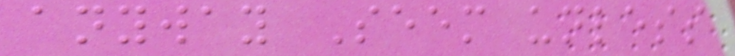anyway Seem unless
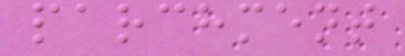parchment
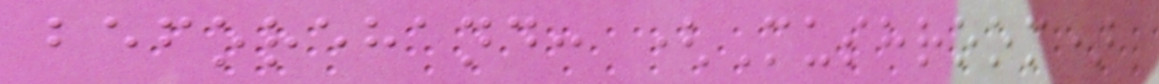beforehand: (Mushroom)
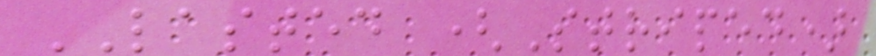LASTED (Striped)
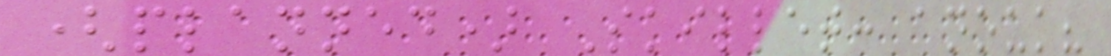(planned) Skillet: anouk?
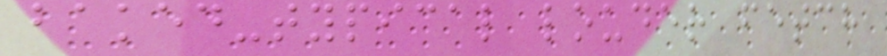baked-typical louder fetch
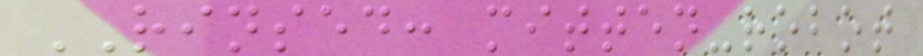RINSED: mitten-robot
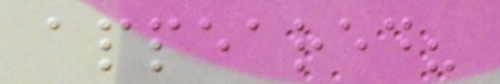appeared?
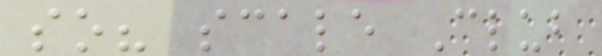so? scale Club
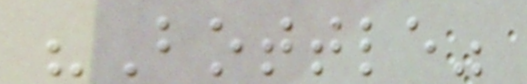"Bottle"
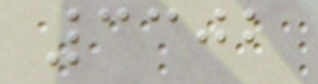3302
